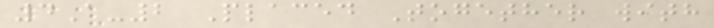4A-2 Placed Together with
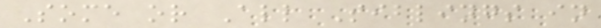Some or All Siblings in
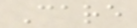Care
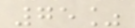75%
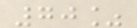70%
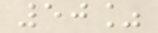50%
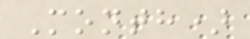Month)
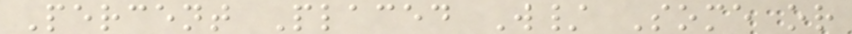Percent Placed W/ Some or
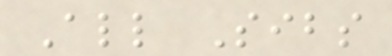All Sibs
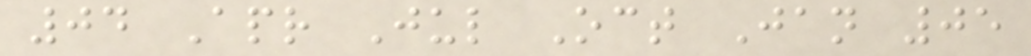04 Apr Jul Oct Jan 05
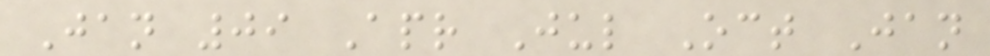Jan 09 Apr Jul Oct Jan
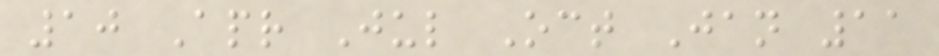10 Apr Jul Oct Jan 11
